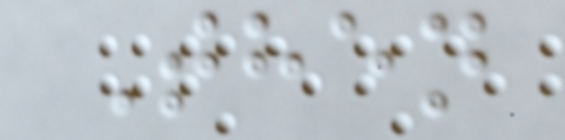Then
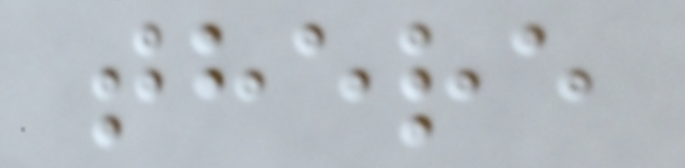there
